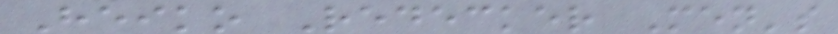Heiko Redecker Men's
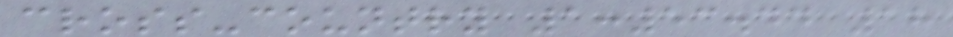cross-country 1:53.44 18
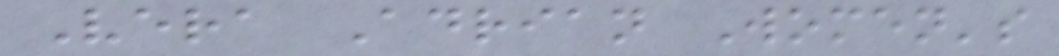Vera Adrian Women's
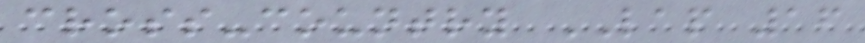cross-country LAP 16
